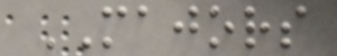MAJORS
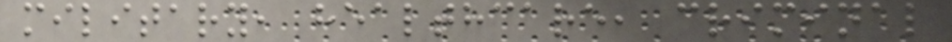military, healthcare, criminal
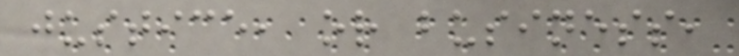justice, or business,
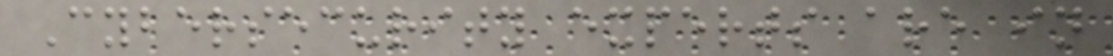Cybersecurity experts are in
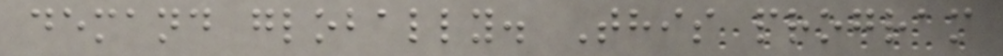demand globally. This program
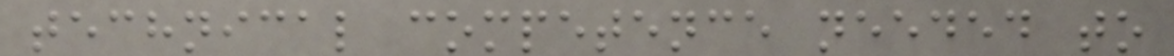technical competence needed to
